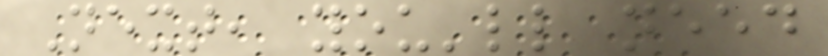Next, you'll need
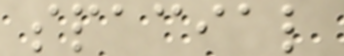spacial
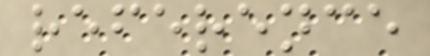reference
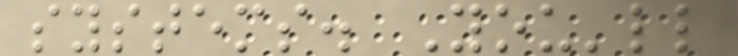systems. You'll
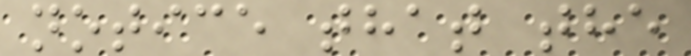notice that the
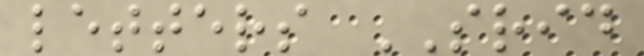letters SRID
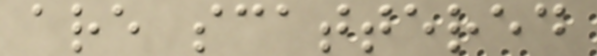are scattered
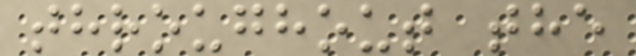throughout the
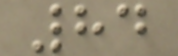84
